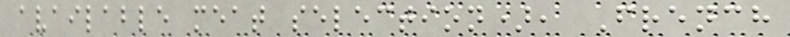available meat selection), French
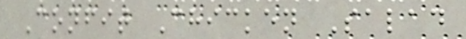Confit Chicken Salad
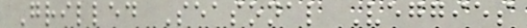Grilled Seasonal Veggies
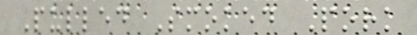Pulled Smoked Pork
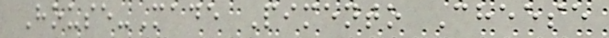House-Made Pimento Cheese
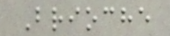Brioche
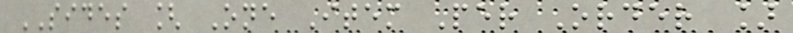SIDES [ One Item Per Order ]
